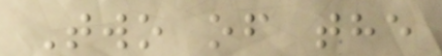Two of the
